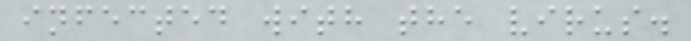infected with the virus.
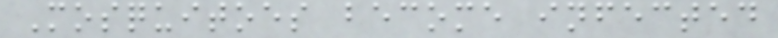Mosquitoes become infected
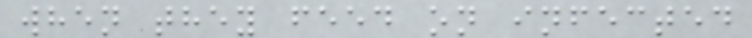when they feed on infected
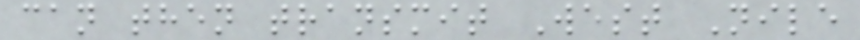can then transmit West Nile
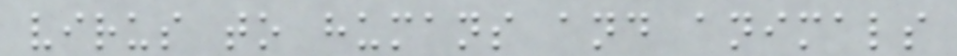virus to humans and animals
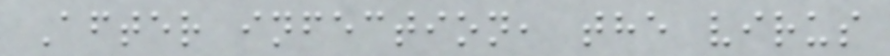After infection, the virus
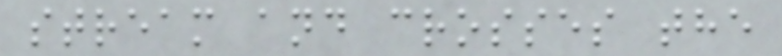stream and crosses the
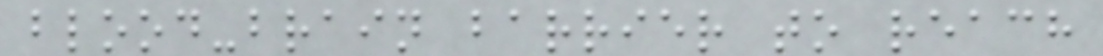blood-brain barrier to reach
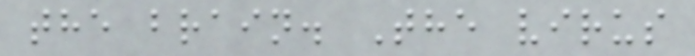the brain. The virus
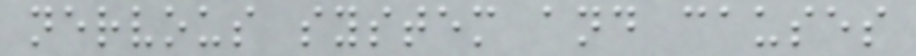nervous system and causes
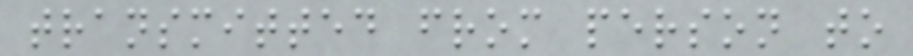transmitted from person to
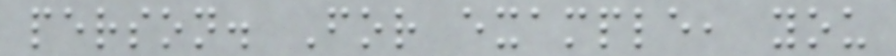person. For example, you
